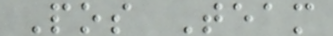Pos Team
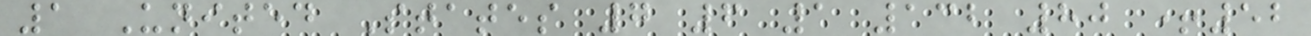1 United States 7 6 1 132 80 +52
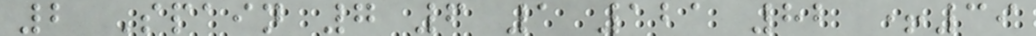2 Spain 7 6 1 121 82 +39
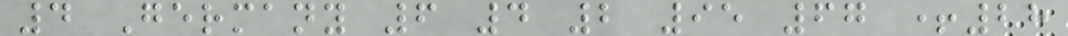4 Germany 6 4 2 95 67 +28
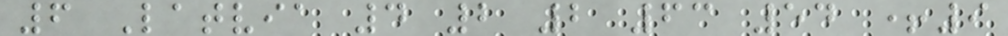6 Latvia 4 2 2 63 54 +9
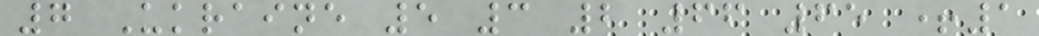7 Ukraine 5 3 2 66 65 +1
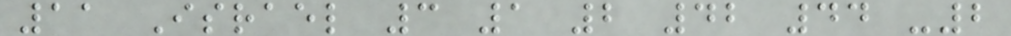11 Israel 3 1 2 42 44 -2
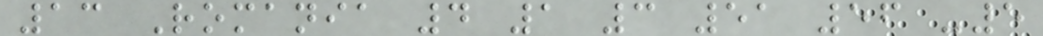13 Romania 4 1 3 51 56 -5
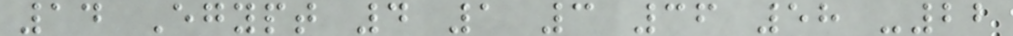14 Egypt 4 1 3 36 58 -22
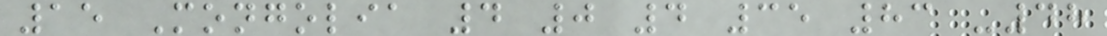15 Mongolia 4 0 4 35 83 -48
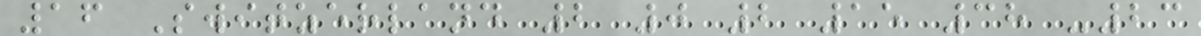16 Switzerland 2 0 2 15 38 -23
